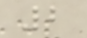2
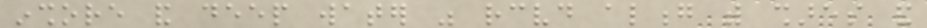inshore and deep water was received along with shares and
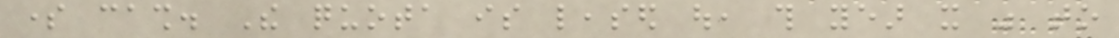some cash. The quota is leased out, this year it was to
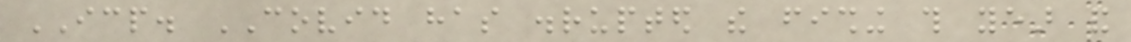ICP. COVID has disrupted the fishing this year and
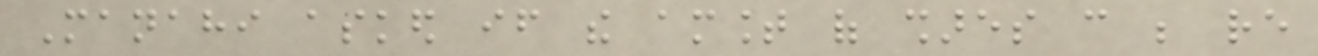Manahi asked if the amount of shares can be re
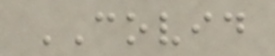COVID
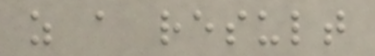as a result
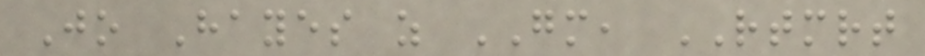Jo Hayes as GM, RTMRT
